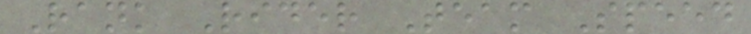Rank Rider Team Speed
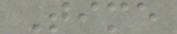Time
